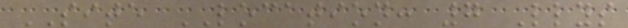SITE LOCATION: 7 Llys
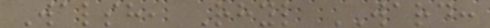Walsh, Rhyl WARD:
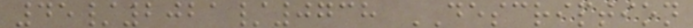45/2021/0738 DESCRIPTION
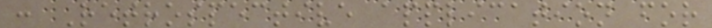: Retrospective application for
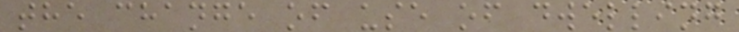the change of use of dwelling
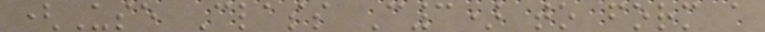(Use Class C3) to form a
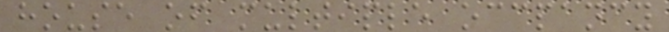house of multiple occpancy
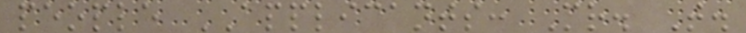people APPLICANTS: Mr. T.
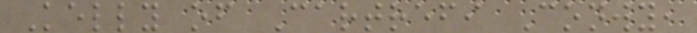Kelly of Cartrefi Conwy,
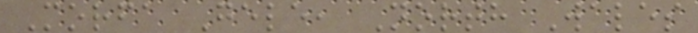Morfa Gele, North Wales
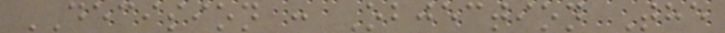DECISION : Objection The
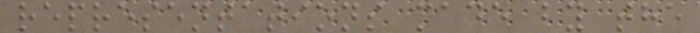representations made by the
